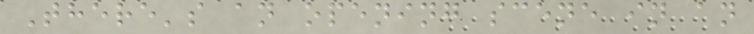There's an opening scene in an
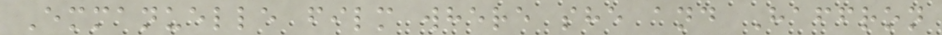Emmanuelle film where she and Haffron
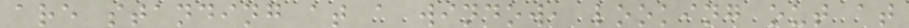are standing at a window, looking out at
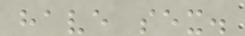have sex.
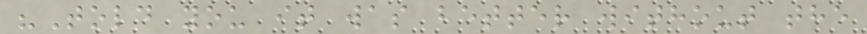"Told you it was better without the
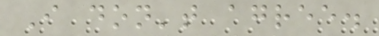I don't agree.
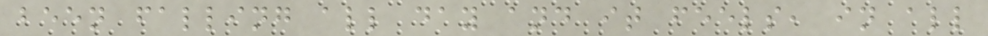been falling all day and it feels, in all
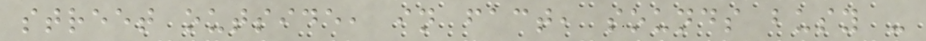street outside, in fact, sounds busy -
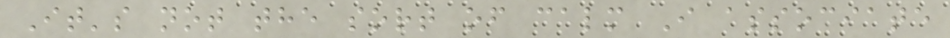It's not the sort of calm I associate
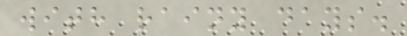with rainy days.
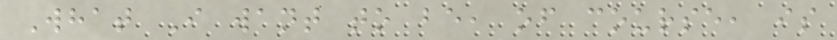What I want to be, of course, is
